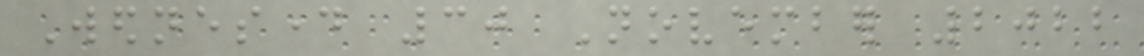Wednesday 30 November 2022
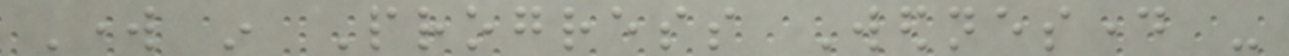Work in Progress Wednesday -
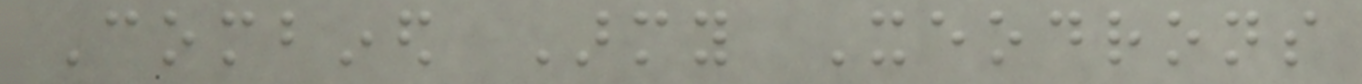Combined Army Xeodrons
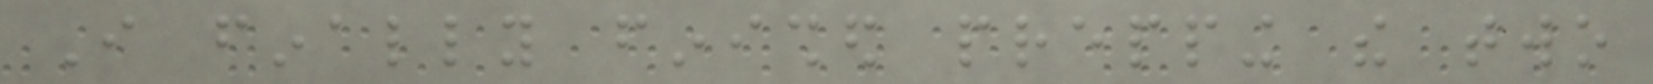I finally finished prepping the two
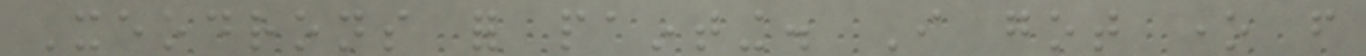Xeodrons for painting. I got one from
